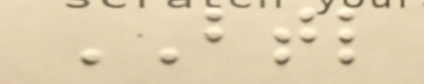BTL
